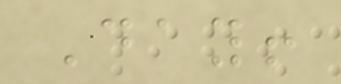Day!
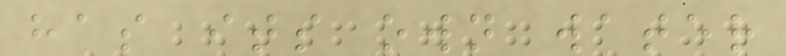has its own water
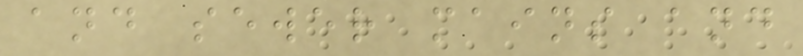and sewer mains and
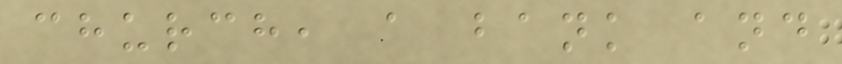church, a bank and
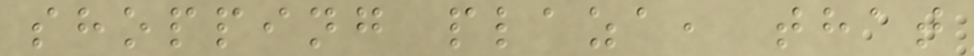shopping plaza, that
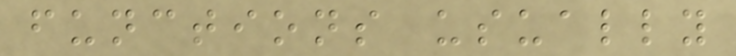functions usually
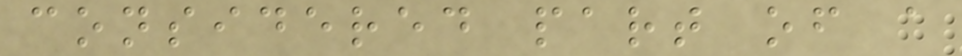considered part of a
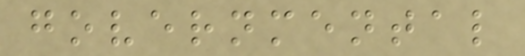governmental
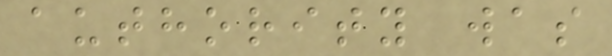authority was
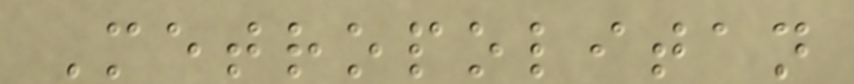Metropolitan
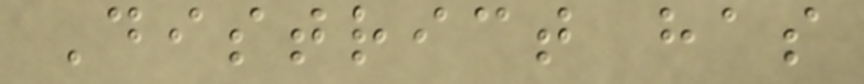District has
